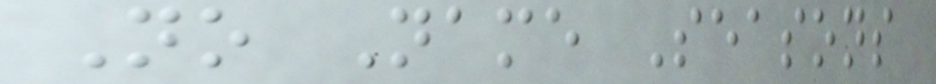No Name Seasons
